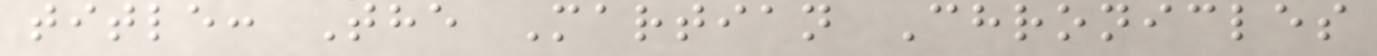title: The Martian Chronicles
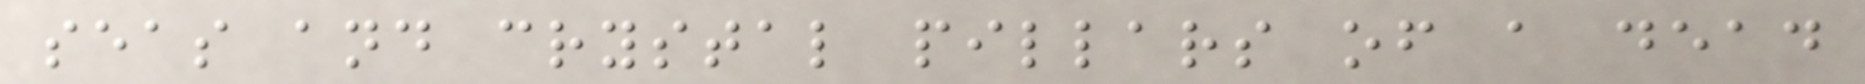seas and crystal pillars of a dead
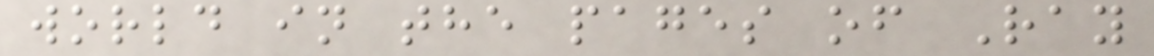world in the pages of Ray
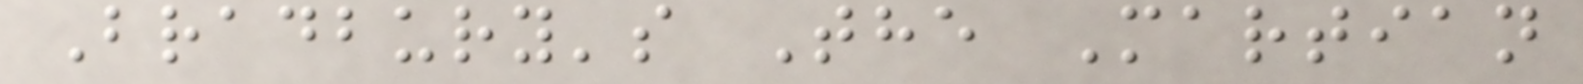Bradbury's The Martian
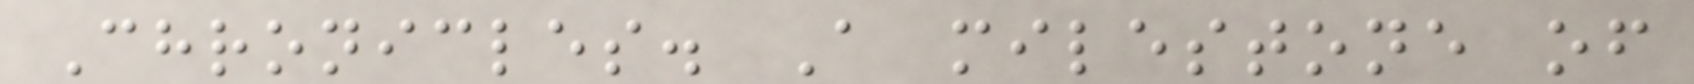Chronicles. A milestone of
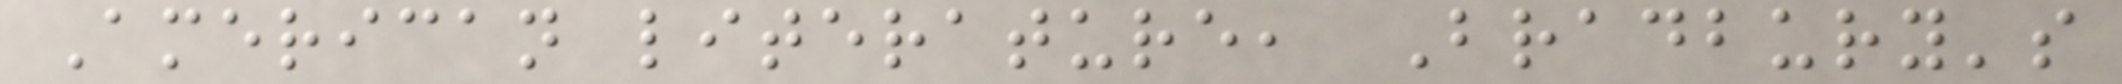American literature, Bradbury's
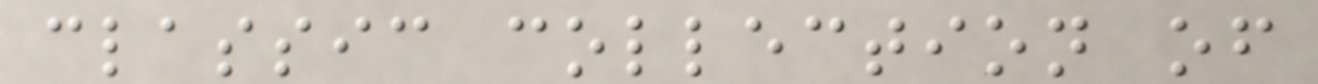classic collection of
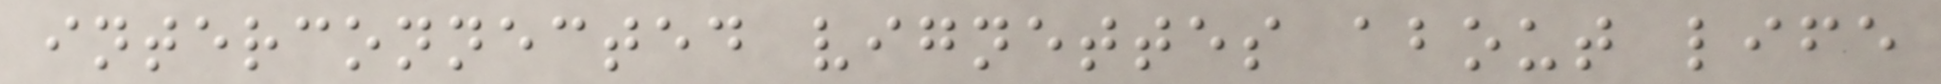interconnected vignettes about life
